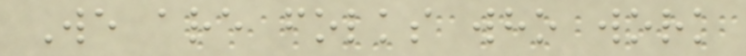We are folks who work
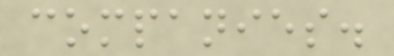companies.
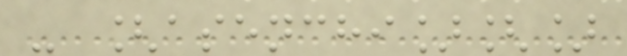- [asenchi][]
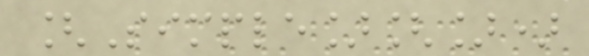[Simple][])
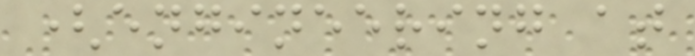(engineering at
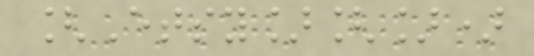[Etsy][])
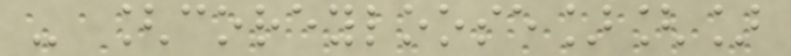- [coreyloose][]
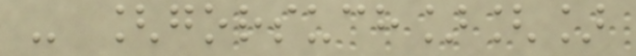- [gorsuch][]
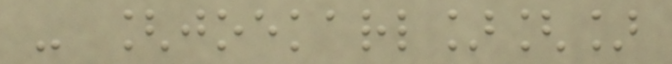- [joekarl][]
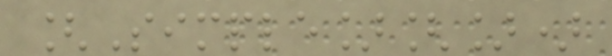[Simple][])
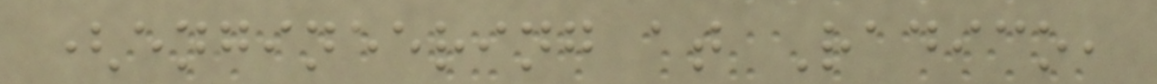(engineering at Radico,
